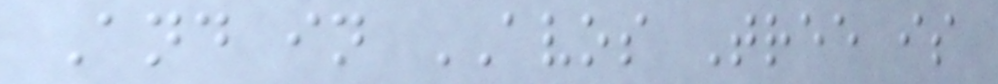And in AVOS Tree is
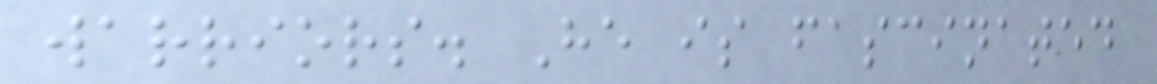warriors. He is fascinated
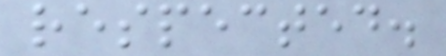respected.
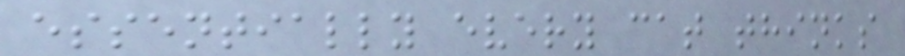essentially every cat thinks
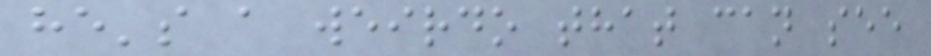he's a weirdo that can see
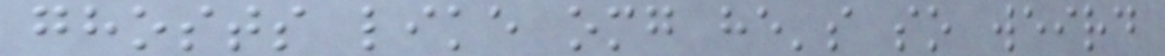ghosts like omg he's so weird
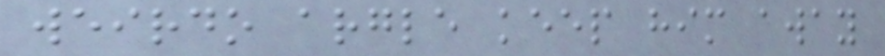weirdo argle keep him away
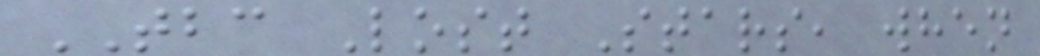TBC Lost Stars, when
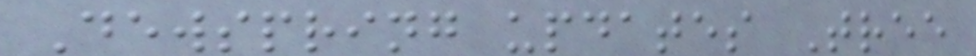Dewspring updates Tree
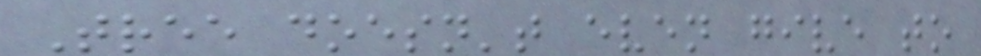Tree doesn't even give to
